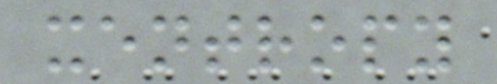xentropy
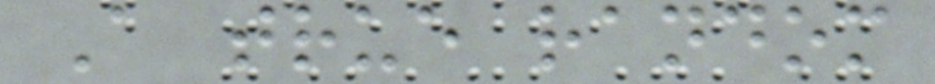A true random
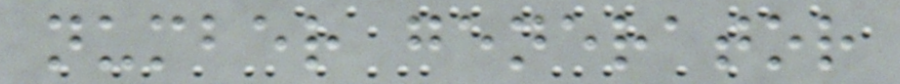number generator
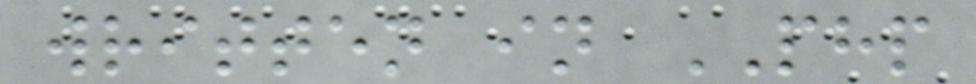written in PHP
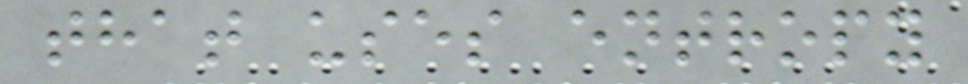that uses entropy
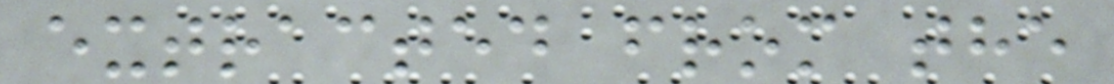extracted from the
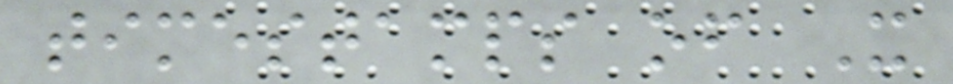timestamps of X
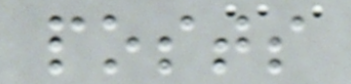posts
